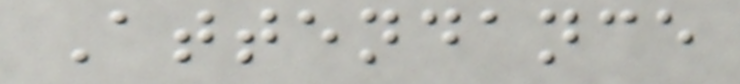Attendance
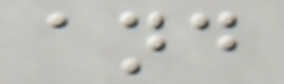and
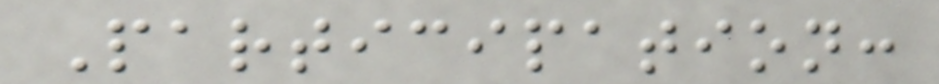Participation:
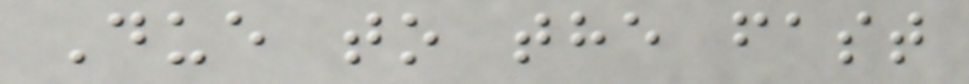Due to the fast
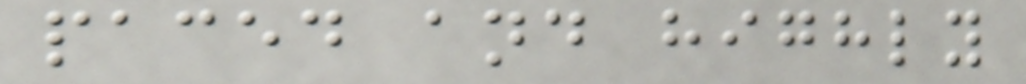paced and highly
